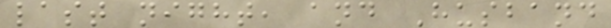last night, and Husband
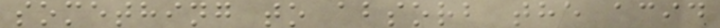something to absorb the acid
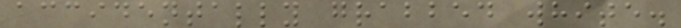accidentally grabbed white.
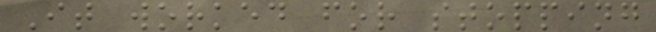It worked for stopping
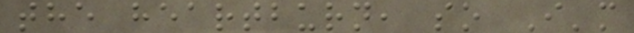the heartburn, so I'm
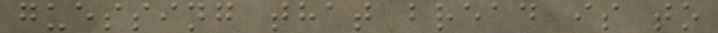guessing that bread is to
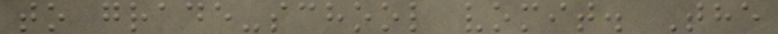to grade-school vomit. The
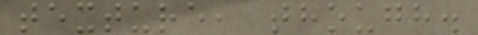texture, though.
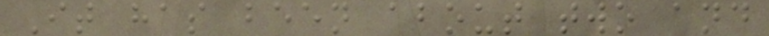It has been about two and
